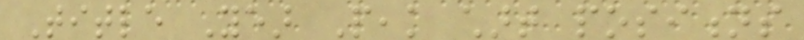Title Year Peak chart positions
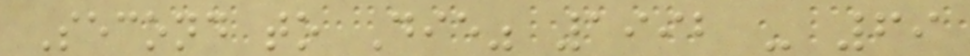Second to Die" 1992 - 69
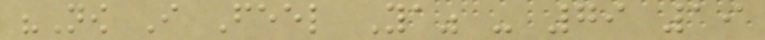"Now I Feel Ya" - 79 19
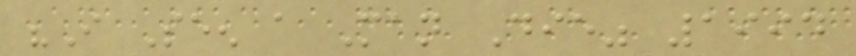"I Seen a Man Die" 1994
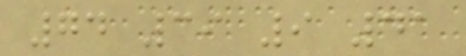74 39 9 41
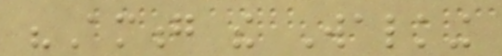"Among the Walking
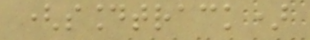(soundtrack)
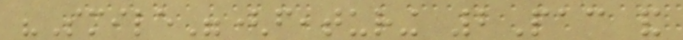"Smile"(featuring 2Pac and
